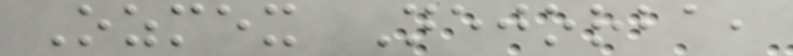Ozmex Nejorba,
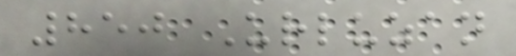850 Urluzan
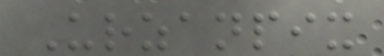Urzanpix
